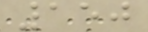150
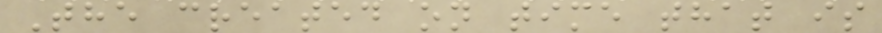The created on time that is
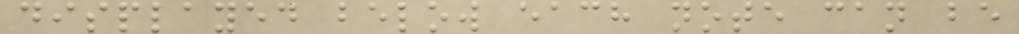displayed below each note can be
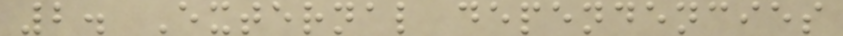2. External dependencies
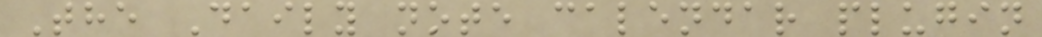The Daily note calendar plugin
